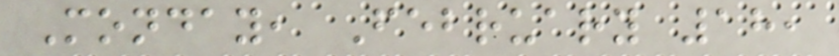Monday, February 18,
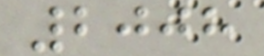2008
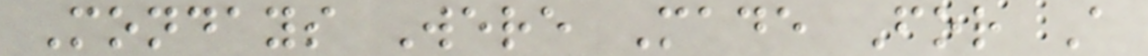Mondays Were Made For A
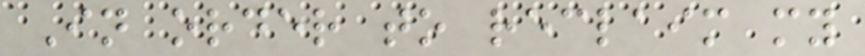In order to reclaim my
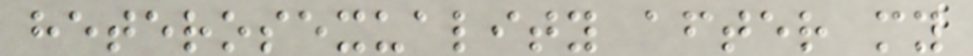heterosexuality after my
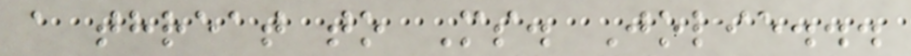a threat to Ms. Jolie...
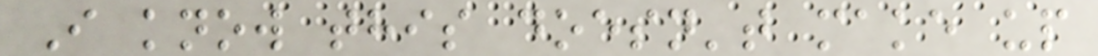I know this doesn't make up
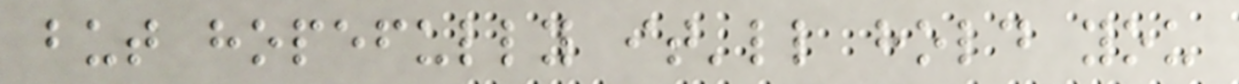but hopefully it'll hold you
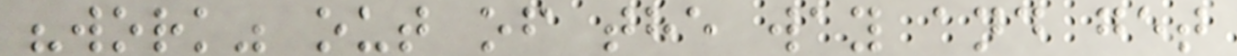"work" out of the way and get
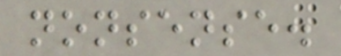nonsense.
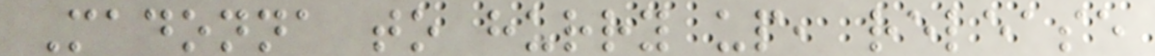Madonna to hurry up, release
